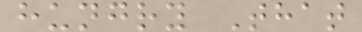hungry That
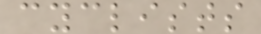cyclists
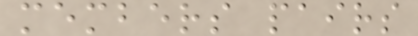members pairs
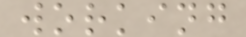working
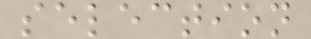selection
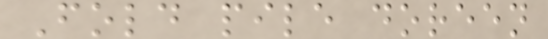Fold pile doreen
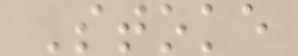Stoke
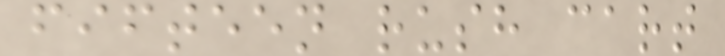fifteen rush cart
